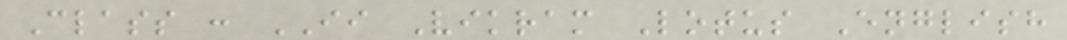Class : II Vikram Lotus English
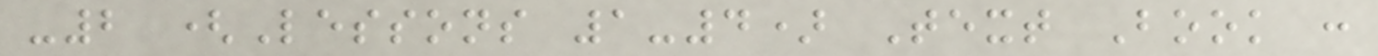-2 (Lessons 1-4) Text Book :
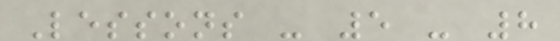Lessons - 5 - 8
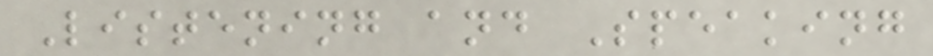Listening and Speaking
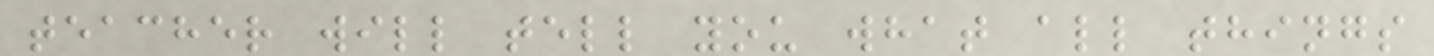teacher will tell you what all things
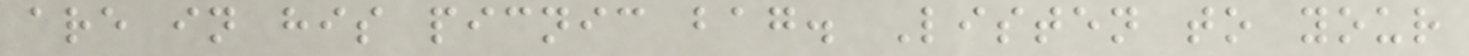are in his picnic bag. Listen to your
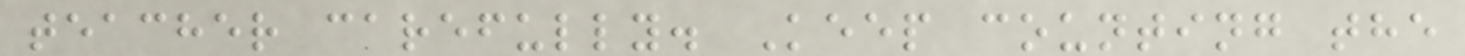teacher carefully. Keep counting the
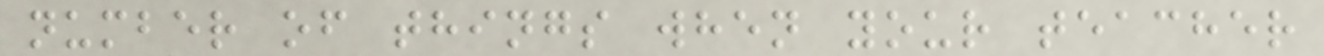number of things when your teacher
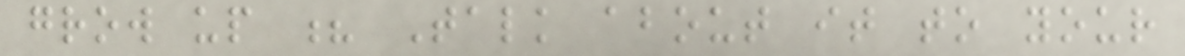grow up ? Talk about it to your
